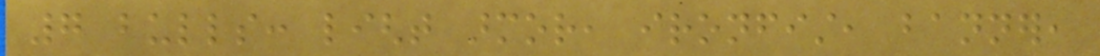7 bulls: light armor, ironfist, banner,
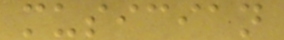musician
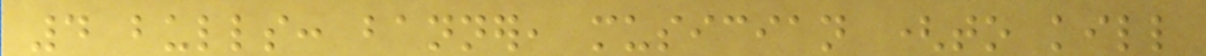4 bulls: banner, musician (to kill
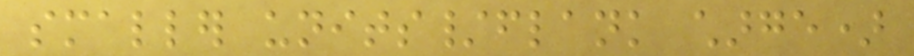smaller units/flank charge)
